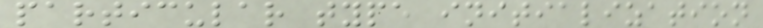particular type initialization
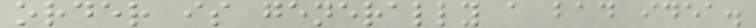order is generally a bad idea.
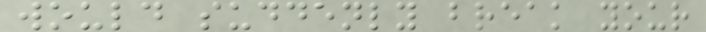would suddenly break your
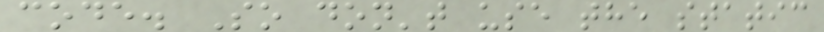code. So don't use the static
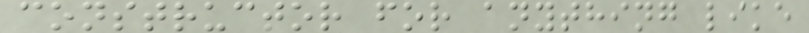constructor for anything like
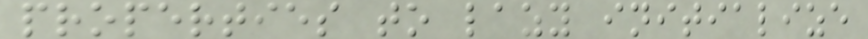properties to lazy initialize
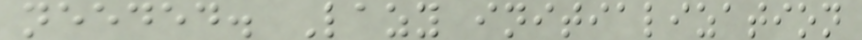needed. Lazy initialization
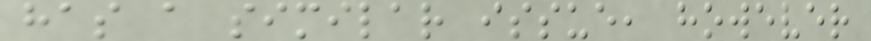has a similar issue, however
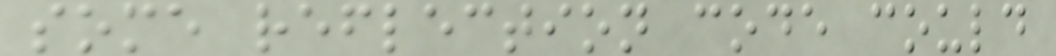some reflection code could
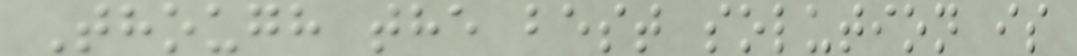Though the best solution is
